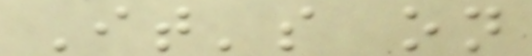It's on
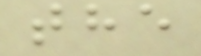the
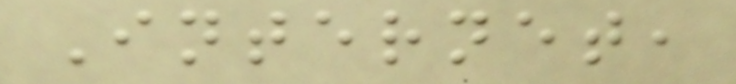Internet,
